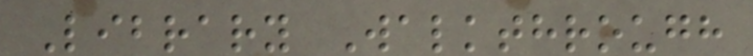Library Walkthrough
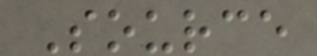Source
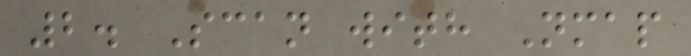2. Scan with Nmap
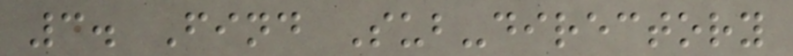3. Find Sub-directory
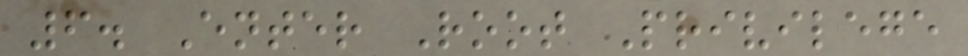6. Enter Root Privilege
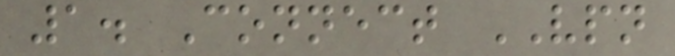1. Connect VPN
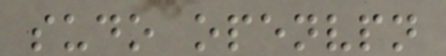sudo openvpn
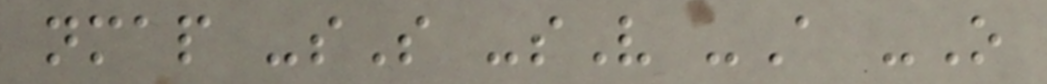nmap -sS -sV -A -O
